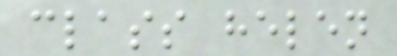class helen
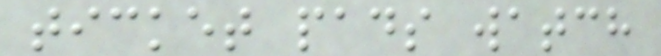ticket pads watch
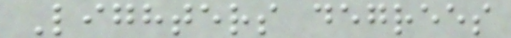Lighters degrees
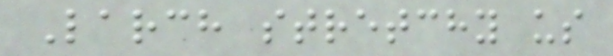Larch stretchy us
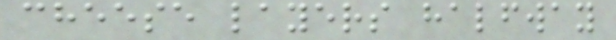cheese layers halfway
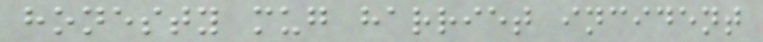honesty mug harriet incident
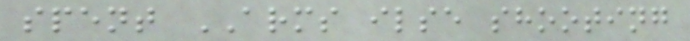spent ARMS ilse shooting
